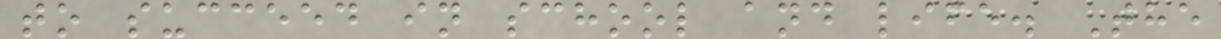to succeed in school and life. The
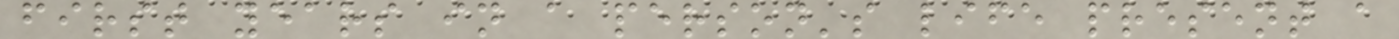first years in a person's life present a
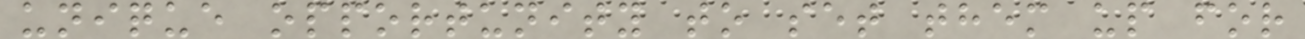unique opportunity to set them up for
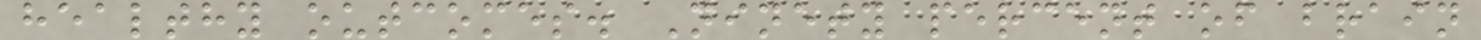healthy outcomes. Ninety percent of brain
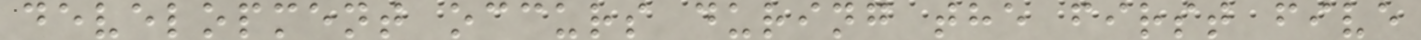development occurs during the first five
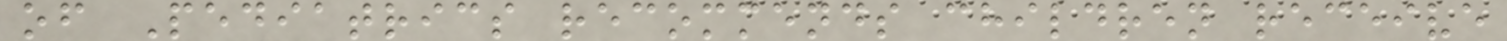of Pediatrics recommends children receive
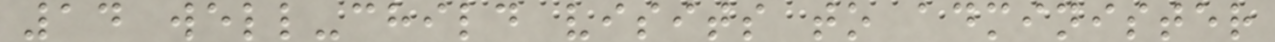14 well-child visits to administer
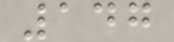147
